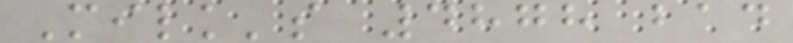Milk's 4878 bad
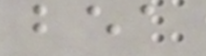bea
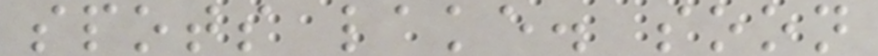spots lake. soon
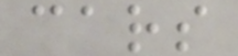cars
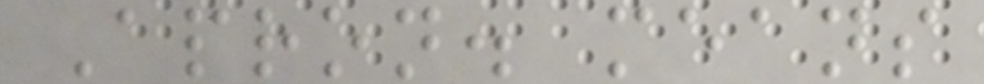Apron. means
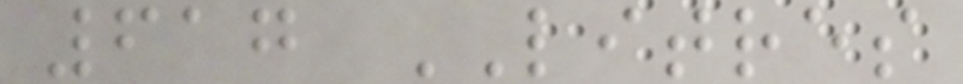617 LITRES
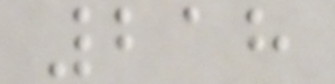218
